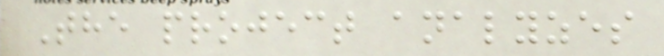The project analyzes
